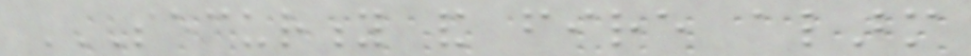SECURITY AND FIRE ALARM
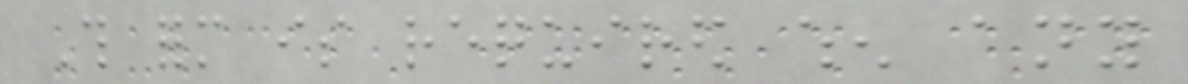This form is required when any
